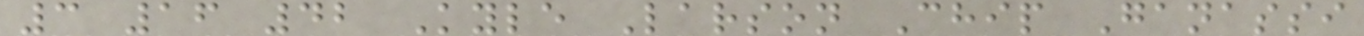3 16 42 Kyle Larson Chip Ganassi
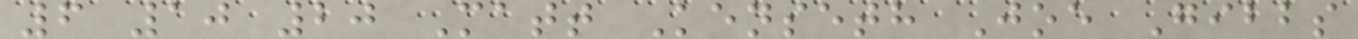6 10 20 Matt Kenseth Joe Gibbs
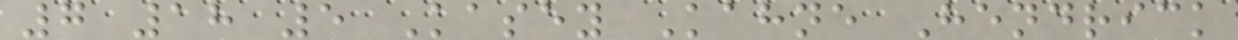7 18 5 Kasey Kahne Hendrick
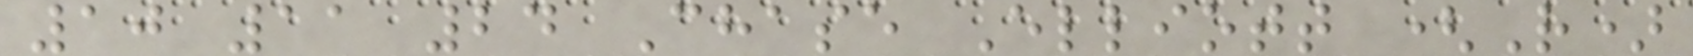10 11 24 Chase Elliott (R)
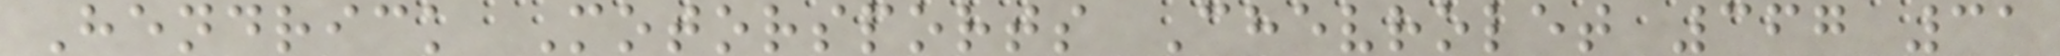Hendrick Motorsports Chevrolet 367 31
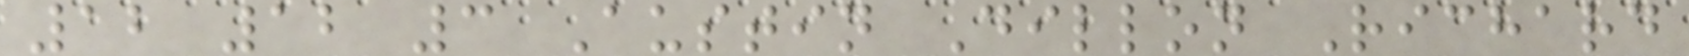12 12 3 Austin Dillon Richard
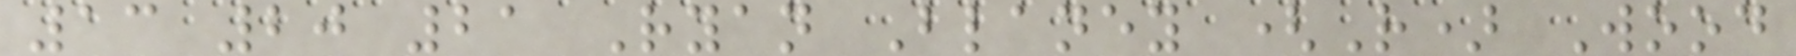13 20 21 Ryan Blaney (R) Wood
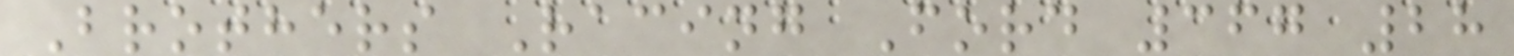Brothers Racing Ford 367 28
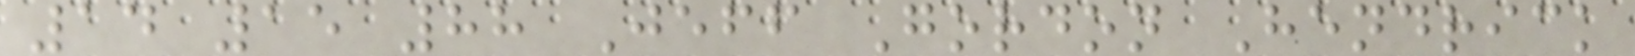14 15 88 Jeff Gordon Hendrick
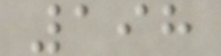198
